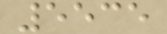5535
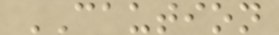CAUTION
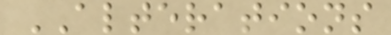ALTERATIONS
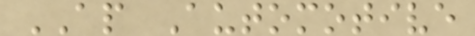AP Automotive
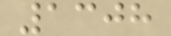1308
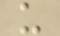u
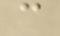c
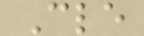Cle
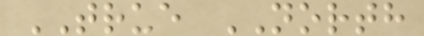TRUE NORTH
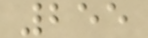255
